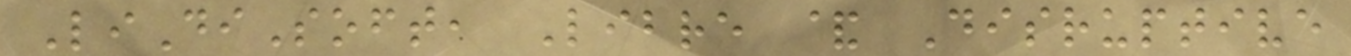LiDiSoft, Libre & Disruptive
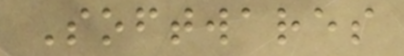Softwares
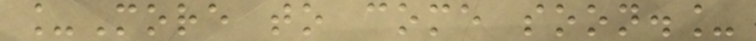_More to come soon._
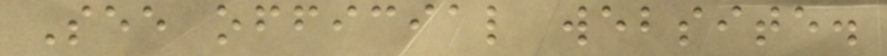See official website.
